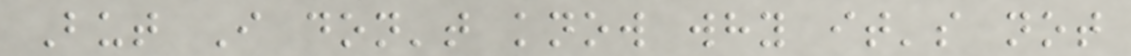But I don't know why it's not
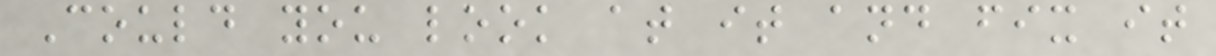Could you look at it and fix it
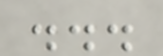...
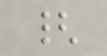{
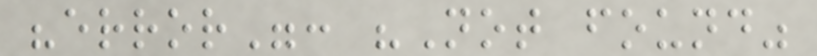"error": "Not found"
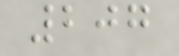207
